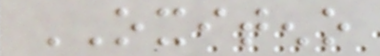OXITENO
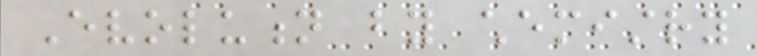Evolution by chemistry
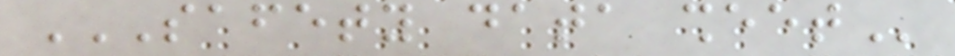SAFETY DATA SHEET
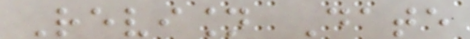Revision Date
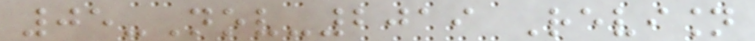05-Nov-2019 Revision
